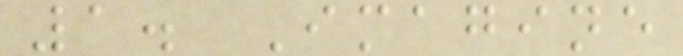1. Imagine
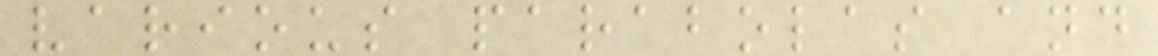various parabolas and
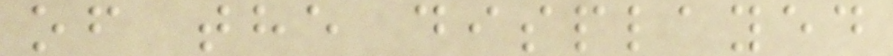of the displayed
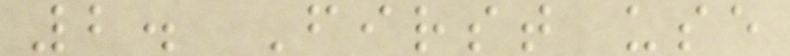2. First use
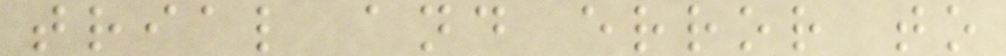trial and error to
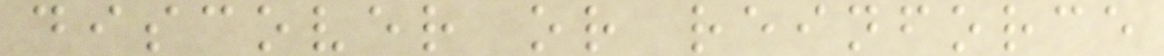discover or reinforce
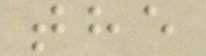the
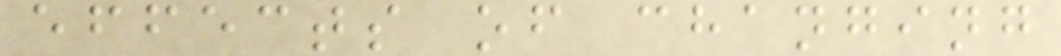effects of changing
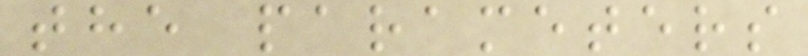the parameters
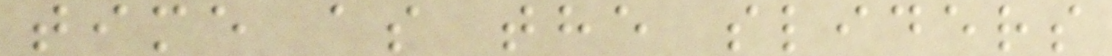time as the sliders
